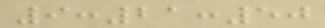9:21:50
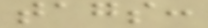tags:
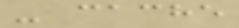- cache
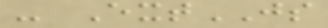- ExtJS
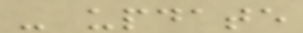- update
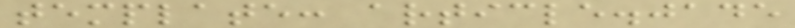template: article.jade
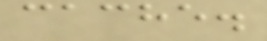cache.
